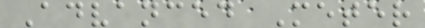Advanced Meter
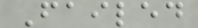Failed
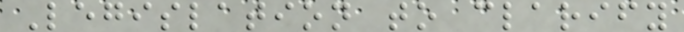Legislation to clarify
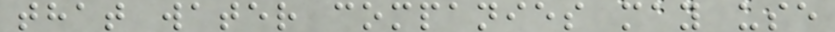that water companies may use
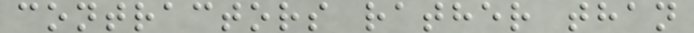contractors rather than
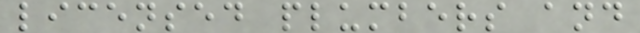licensed plumbers and
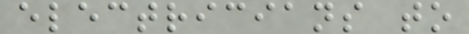electricians to
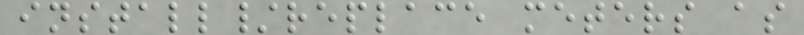install/replace meters as
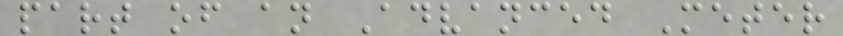part of an Advanced Meter
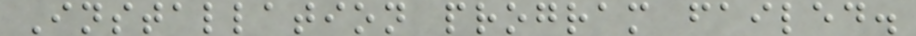Installation program failed.
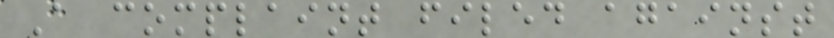A complaint filed against
